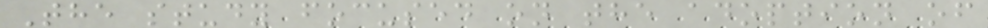The study focused on the adoption of
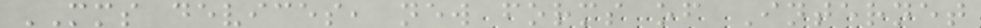MMS devices, new forms of Internet
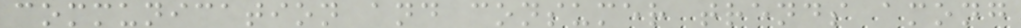communication and consumer trends among
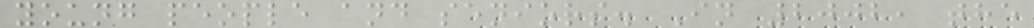young people and seniors. In 2002, the
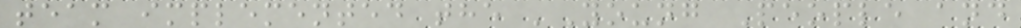team implemented the 'Young People and
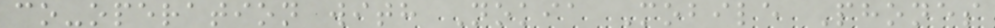co-operation with Nokia Mobile Phones
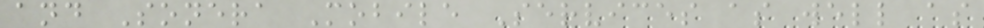and Sonera Mobile Services as well as
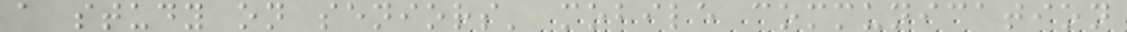a study on seniors' mobile communication
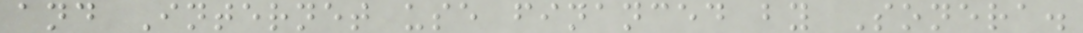and Internet use financed by Sonera.
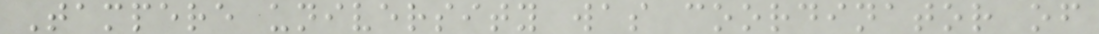Tampere university was coordinator of
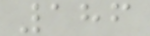186
